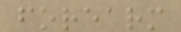forearm
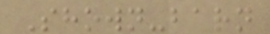Shown-barn
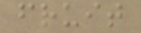fruit
